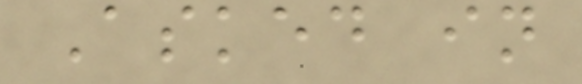Asked in
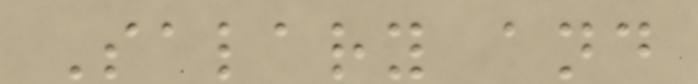Salary and
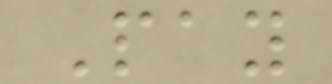Pay
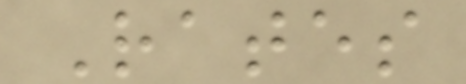Rates
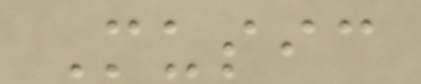Music
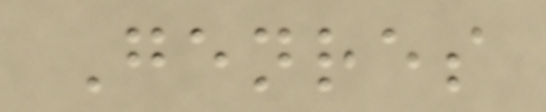Genres
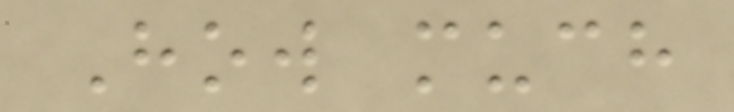How much
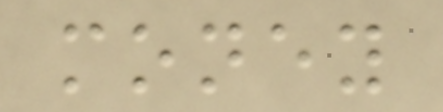money
